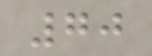70
